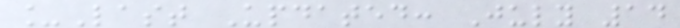_Last Updated: July 14
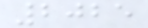2025
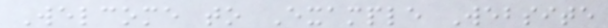Welcome to Example Website
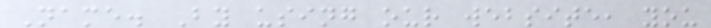Name. By using our website, you
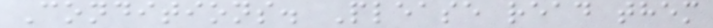Conditions. Please read them
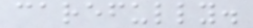carefully.
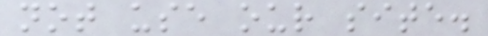not use our site.
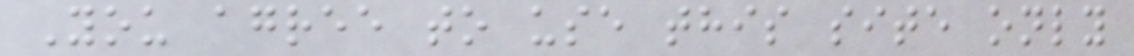You agree to use this site only
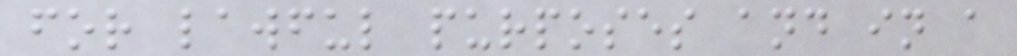for lawful purposes and in a
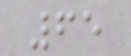65
